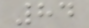84
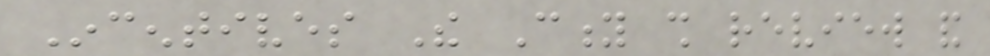Incentives The City shall review and
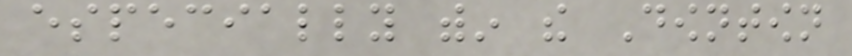especially within the Downtown
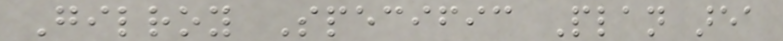Gilroy Specific Plan area
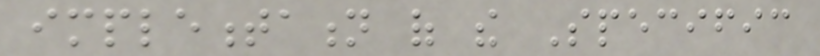implementation of the Specific
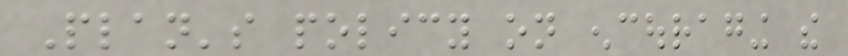Plan's policy on encouraging the
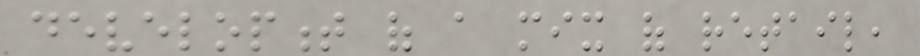development of a mix of retail,
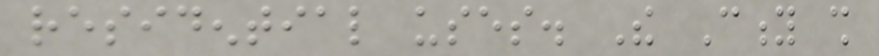residential uses. The City shall
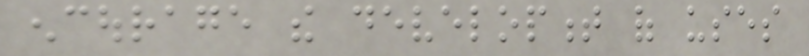encourage the development of uses
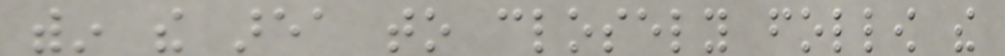within the area to closely follow the
